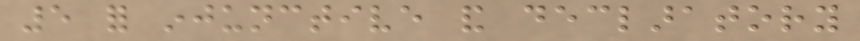5 for injunctive and declaratory
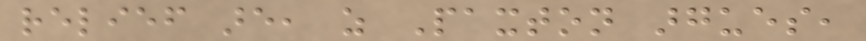relief are, as Paxton argues,
